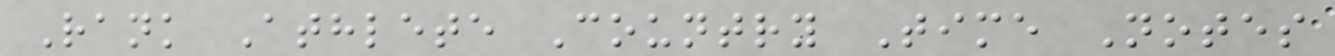Rank Athlete Country Time Notes
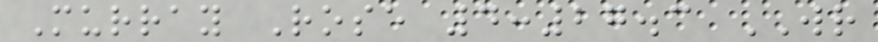Murray Rose 4:27.3 WR
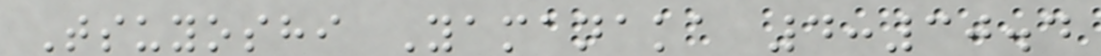Tsuyoshi Yamanaka 4:30.4
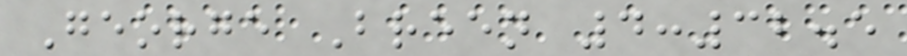George Breen 4:32.5
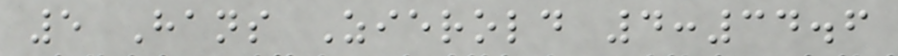5 Hans Zierold 4:34.6
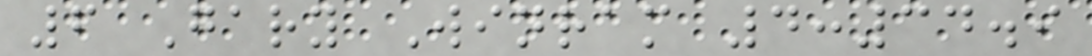6 Gary Winram 4:34.9
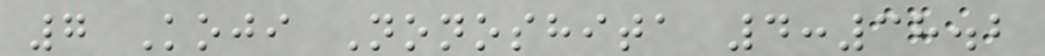7 Koji Nonoshita 4:38.2
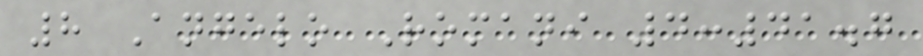8 Angelo Romani 4:41.7
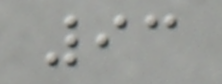93
